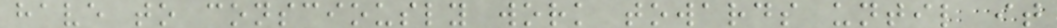have to consciously work towards until it
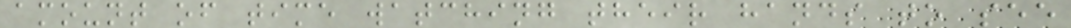amount of time watching their hands to see
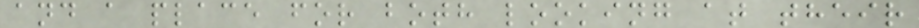and a place for both looking at their
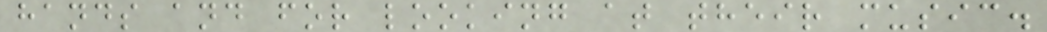hands and for looking at their music.
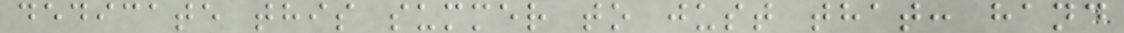dedicate this summer to just that: hand
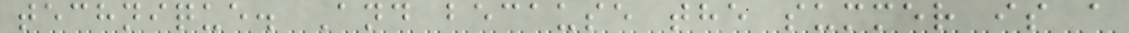technique. And because the summer is a
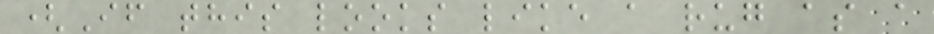(If this looks like a rug as a
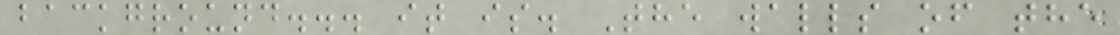background... it is. The walls of the
